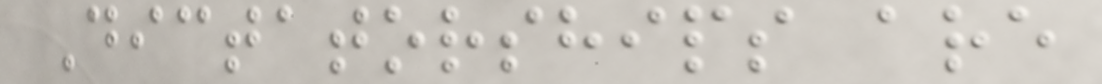Dictatorships are
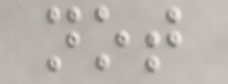not
